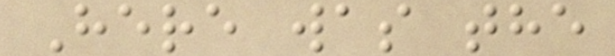Here was the
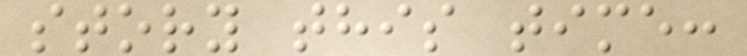story this time:
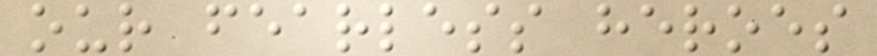our fearless heroes
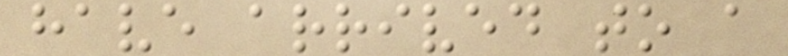have arrived to a
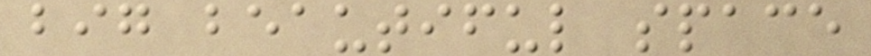big beautiful space
